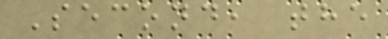Second, the
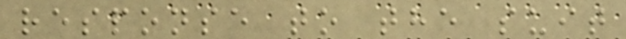response to the suit
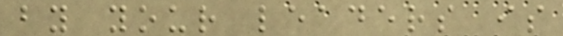by your leaders is
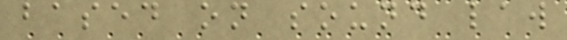based on sound law
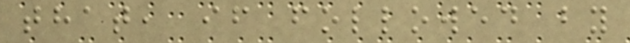that, if followed by
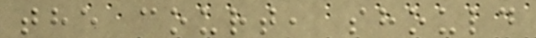the court, should
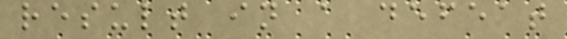result in a defeat
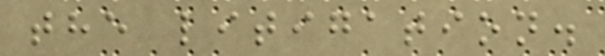the litigation.
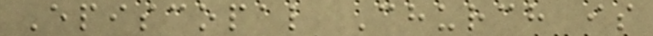Episcopal Church is
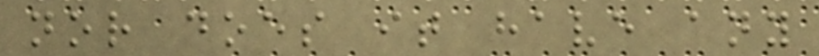nor does it have any
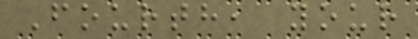Fourth, your
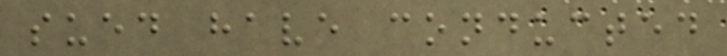sued have conducted
